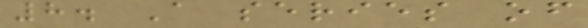8. A series of
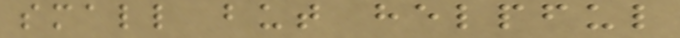small but helpful
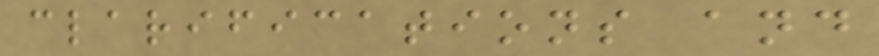clarifications and
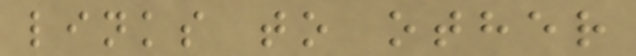links to other
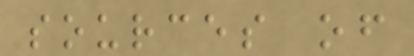sources of
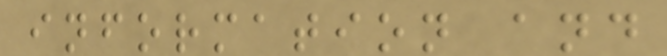information and
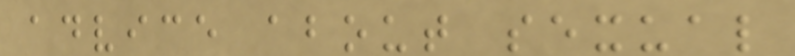advice about sexual
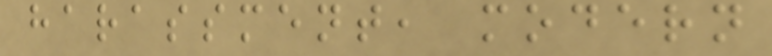harassment, modern
